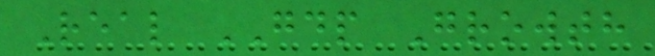Real GDP Growth
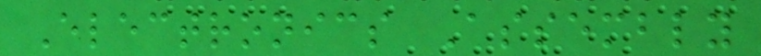Electronics Assembly
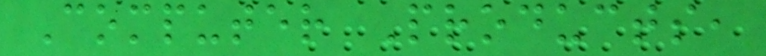Computer Products,
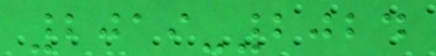2019-2024
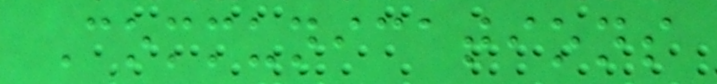Communications
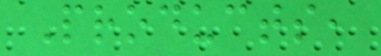Products,
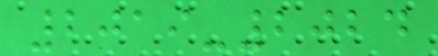2019-2024
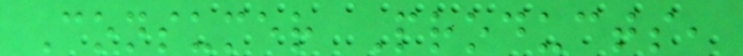Consumer Products,
